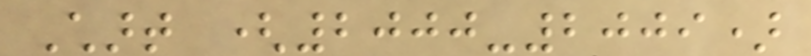Chart (2000-2009)
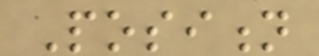Position
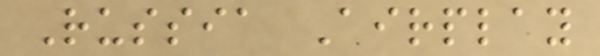Russia Airplay
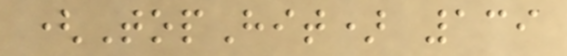(TopHit) 139
